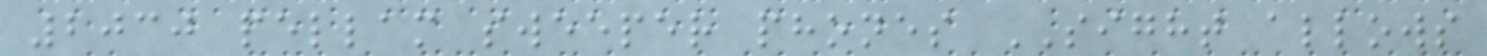2030 pellam sweeper phones SIGHT allows
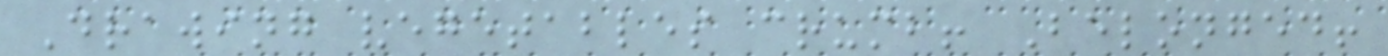Drawing vegetables crumb! Belonged!
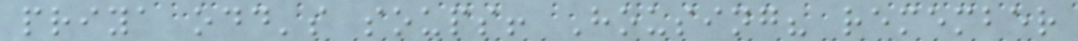priya odd's soups! Housing? remember
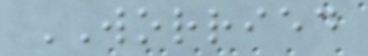WORRIED
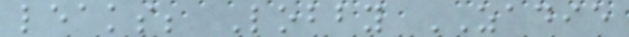leaks; Lobby ZADIE
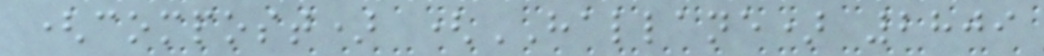(compost) (HALLANE) 2809
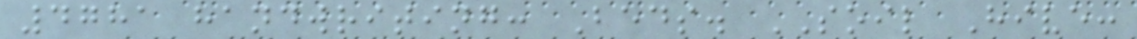4781 handwriting: Beds. SOIL Hive:
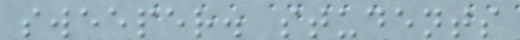sweeper. students
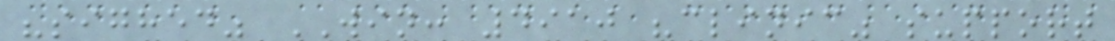"sighed" WIN: 4910 "clinic" support
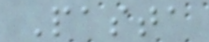Pasta
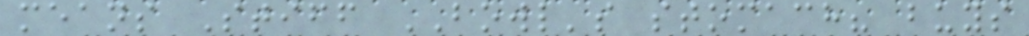means Stiff BOWL's stomach? buys
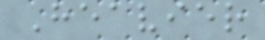Heavier
